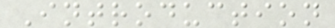Introduction
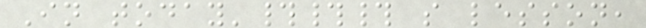In today'### s lesson,
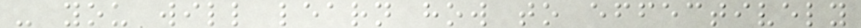- you will learn how to effectively
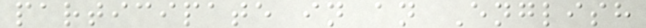participate in an English
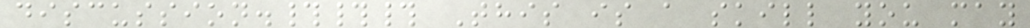discussion.### This is a skill you may
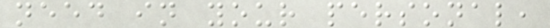need in your personal,
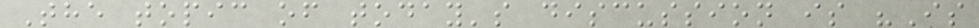The topic of today's discussion is "Is
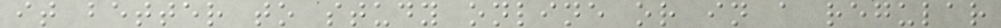it better to study online or in a regular
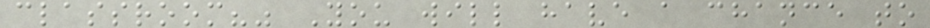classroom?" You will have a chance to
